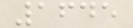1645
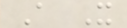A X
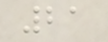21
